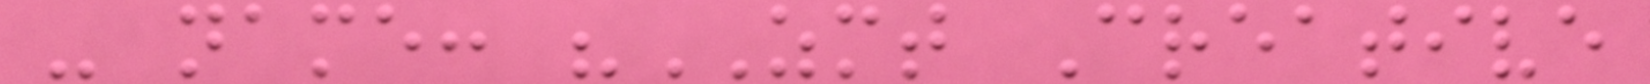- name: "ZMT Creative
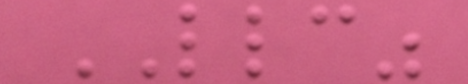LLC"
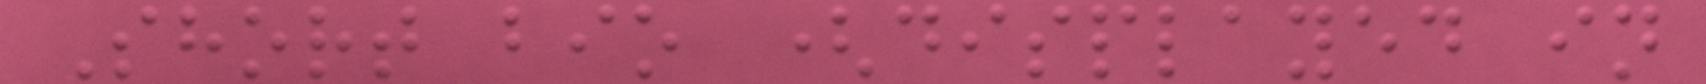Short bio (displayed in
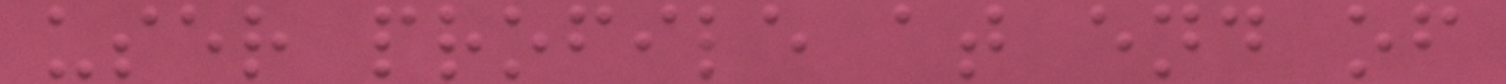user profile at end of
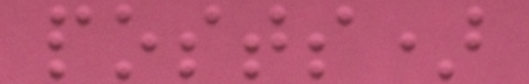posts)
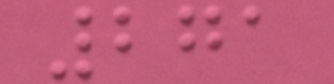271
